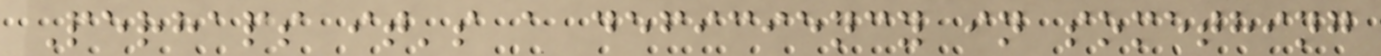Perhaps it's a deficiency in something
